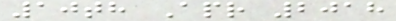10th Apr 2018
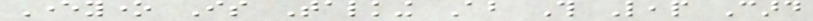Everyone Is Talking About This Leap Card
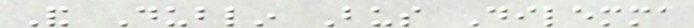And Dublin Bus Dilemma
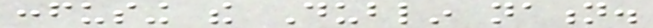confusing the Dublin nation.
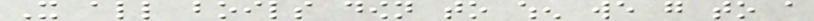It all boils down to when we go to a
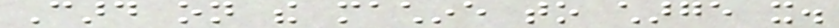Card on the machine to charge it.
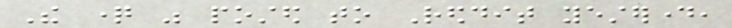The question was posted to Reddit yesterday,
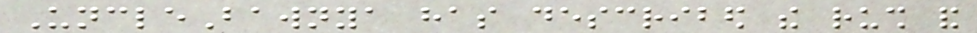UncleBawnya has described the rush and
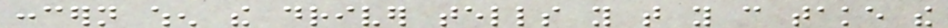concern when the driver tells you that you can take the
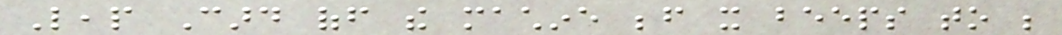Leap Card off the machine before it beeps to be
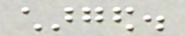charged.
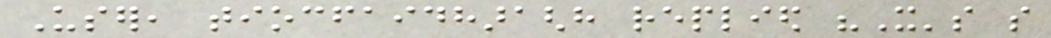User, tiocfaidharaghh replied "It's so
